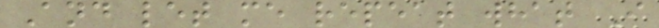And let me repeat what I
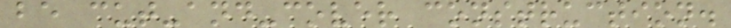be cut-and-cover construction.
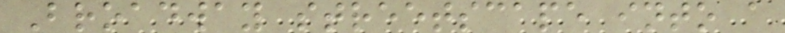Broadway streetscape into a
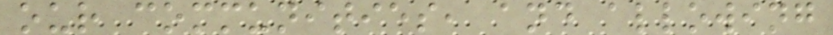our communities, and allowing
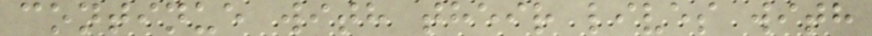continue with their lives with
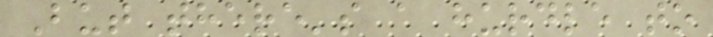But there's a hurdle to
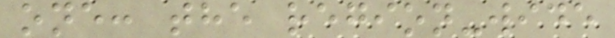one: the region-wide
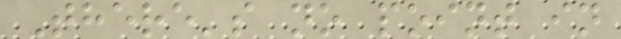There's no point in
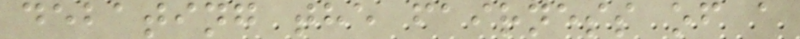debating the fairness of a
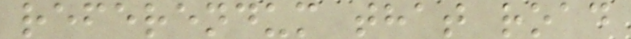referendum that road
